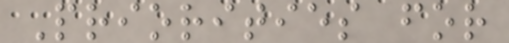Priorities for
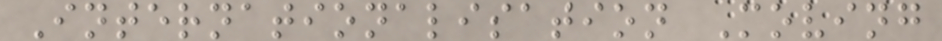Internationalisation Moving
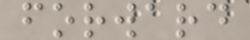forward
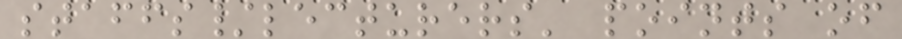staffs/lecturers' points of
